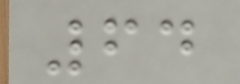64
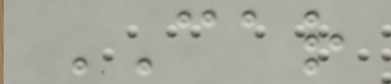CAR
